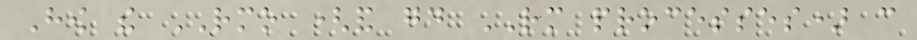How the RMO (and good RM processes) can
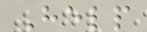Help
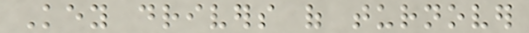Key drivers of turnover
